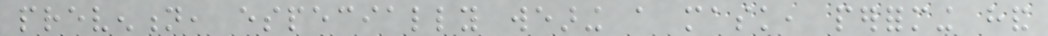prevention, especially wearing a mask, performing hand
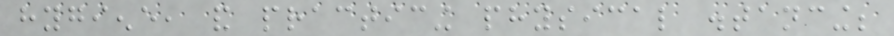hygiene, and practicing physical distancing;
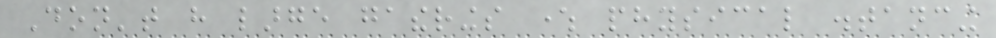Don't have large gatherings where physical distancing
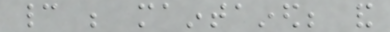cannot be maintained; and
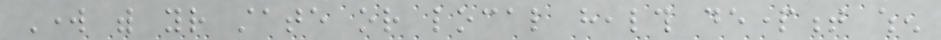Work with your state or local health department when
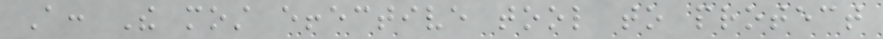A: The most effective tool to protect
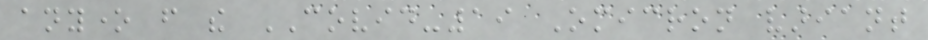anyone from the COVID-19 Omicron variant
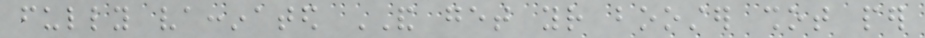fully vaccinated AND get your booster shot per
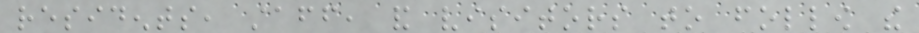residents, staff, and visitors to follow the
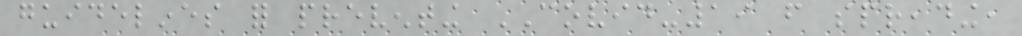guidelines for preventing COVID-19 from spreading,
